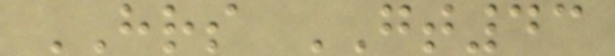HRS GT43
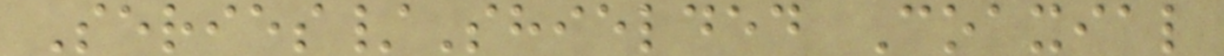Series/Shielded Coaxial
